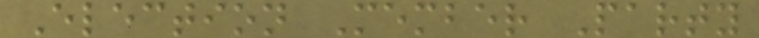Election Member Party
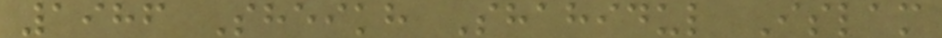1986 Sheikh Shahidul Islam
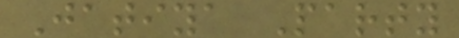Jatiya Party
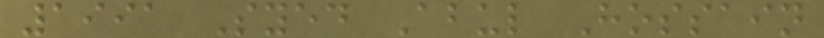1991 Syed Abul Hossain
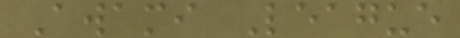Awami League
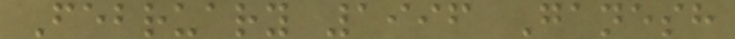February 1996 Ganesh
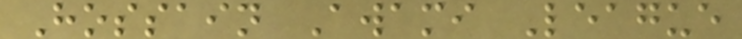Hossain Awami League
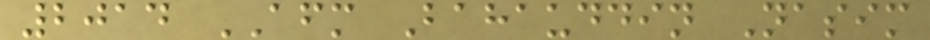2014 AFM Bahauddin Nasim
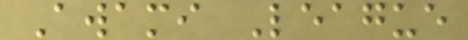Awami League
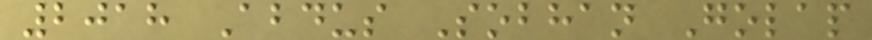2018 Abdus Sobhan Golap
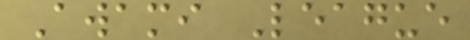Awami League
